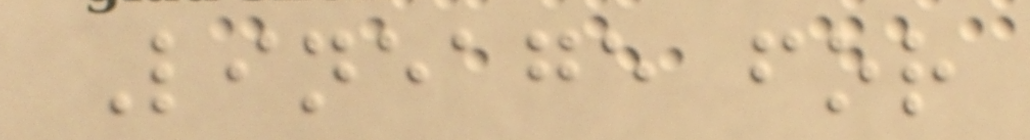Lineage for
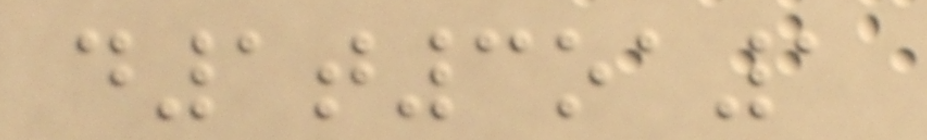d1t3oa1
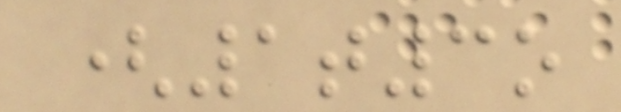(1t3o
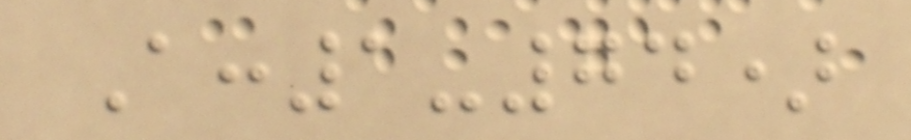A:1-74)
